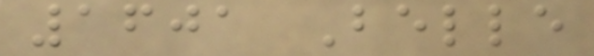1601 Belle
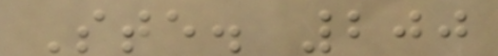Ste. 200
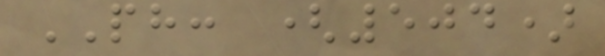PH: (504)
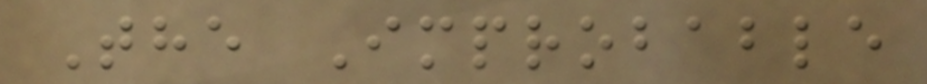The Improbable
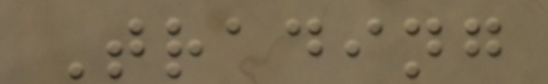Trading
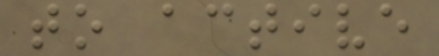to active
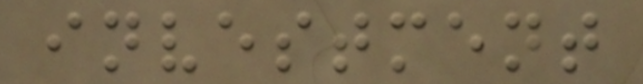investment
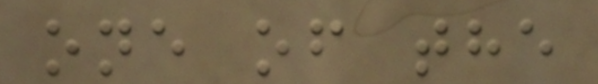one of the
